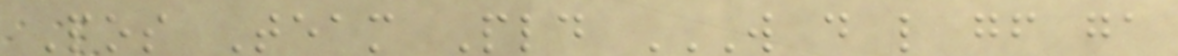Pos Team Pld W D L GF GA
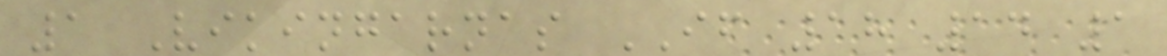1 Vikingarnas IF 18 14 1
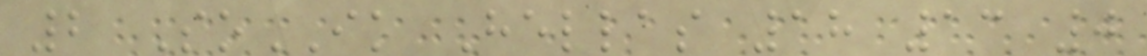2 SoIK Hellas 18 13 0
